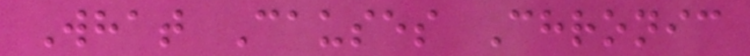What Causes Chronic
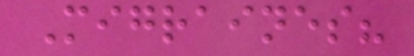Migraines?
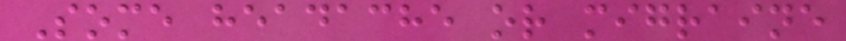Some headache or migraine
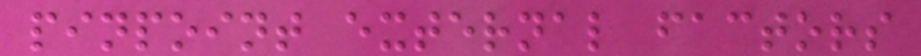pinpoint external factors
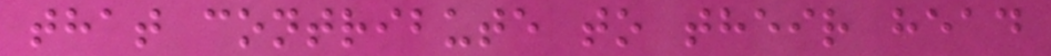that contribute to their head
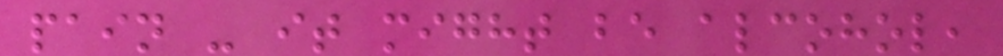pain - it might be alcohol,
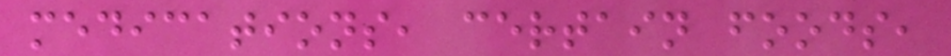medications, certain foods,
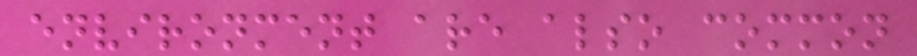environment are also common
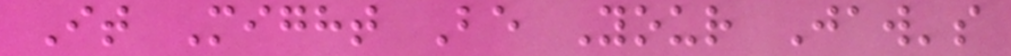It Might Be Your Jaw's
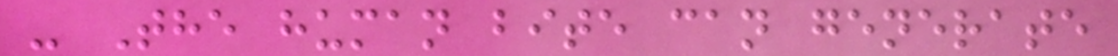- The human bite can generate
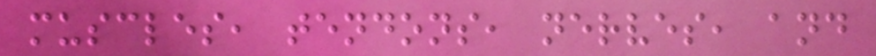muscles, tendons, nerves, and
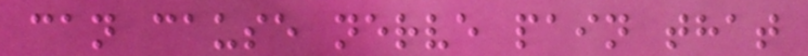can cause nerve pain that
